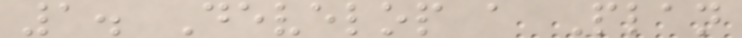1. Develop a Plan
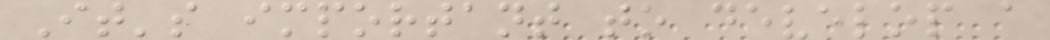It's important to develop a
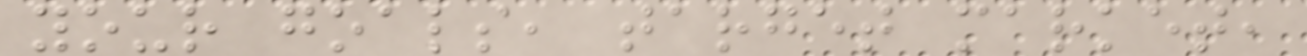your goals, target market,
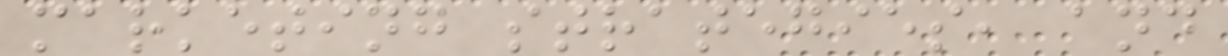marketing strategies, and
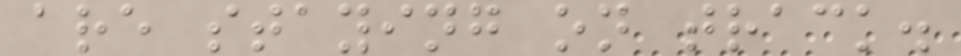are staying on track.
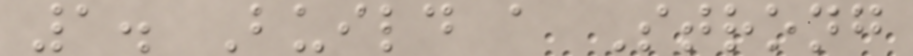1. Build a Strong
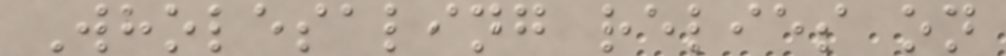Wholesaling relies on
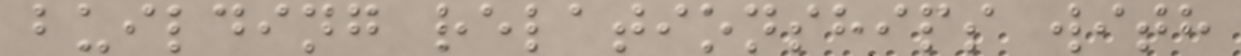building relationships with
